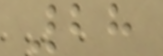28
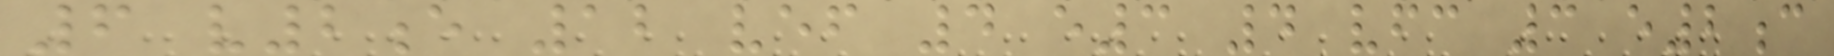6 v2e 12 vef 4 e3 4 vfc 3 e2c
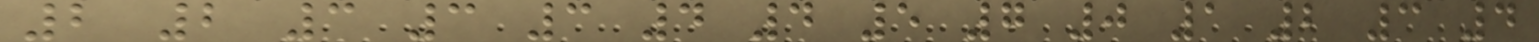2 2 3 3 3 4 4 5 7 0 1 2 3 4
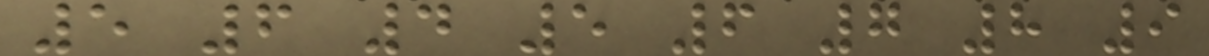5 6 4 5 6 7 8 9
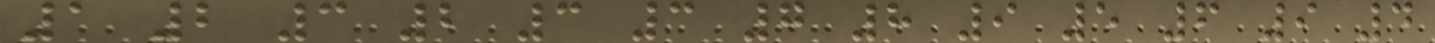1 2 3 2 3 3 7 8 9 5 6 9 4
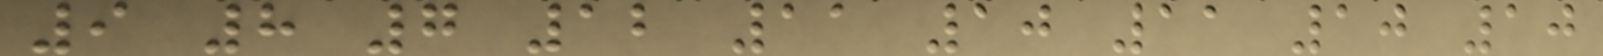9 8 7 12 11 10 11 10 10
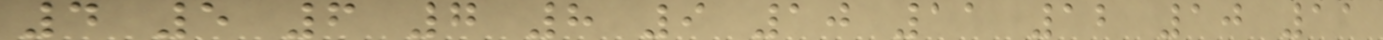4 5 6 7 8 9 10 11 12 10 11
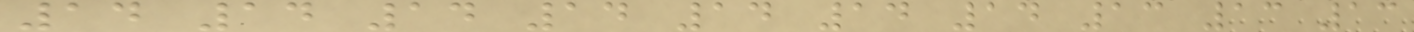14 14 14 14 14 14 14 13 13 13
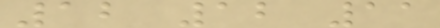12 12 11
